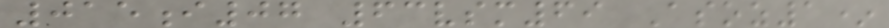015i07 63vsm69 Asoz1*
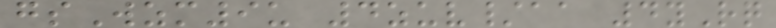gsWzm9u 4zuv/aa 4yRq
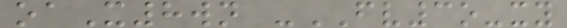oaX8wn -FV3o-xy
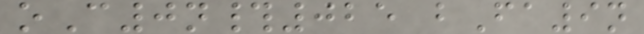oC0n#025 bFa9n
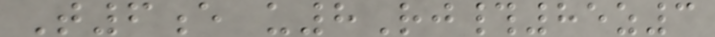T6e u8Rj#85z3
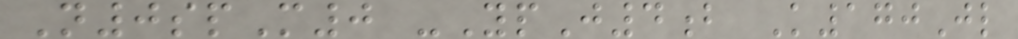N0spM0 -YpJ4b K170Jl
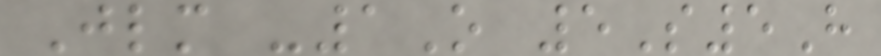Jlm -1O 5S5H
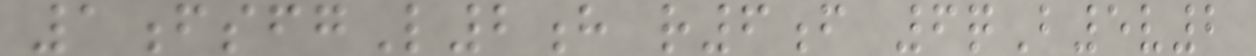1fsfgL2h r6f 6qB5v2
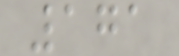171
